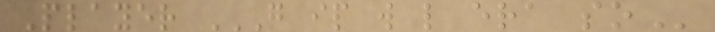Player G IP W L ERA SO
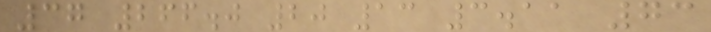37 266.0 20 13 3.11 73
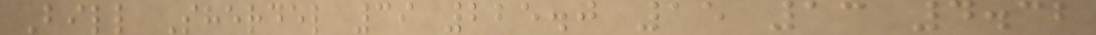Bill Sherdel 39 225.0 15 13 4.32
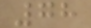78
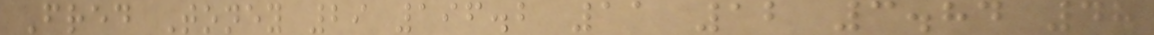Fred Toney 29 196.2 11 12 3.84 48
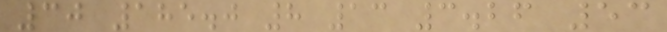30 185.0 8 13 3.26 53
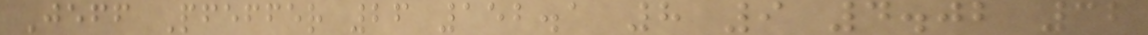Jeff Pfeffer 26 152.1 8 9 4.02 32
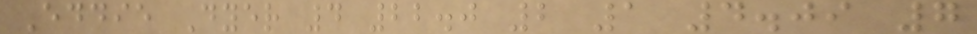Eddie Dyer 4 22.0 2 1 4.09 7
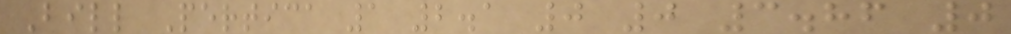Bill Pertica 1 2.1 0 0 3.86 0
